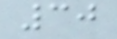30
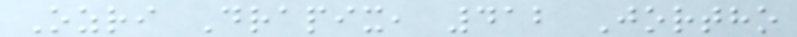Ozri Drapix, 412 Jortho
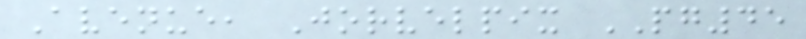Avenue, Jorvelpix PG45
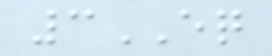3EQ
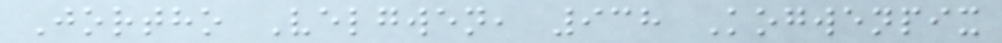Jortho Velgwen, 938 Kogwenpix
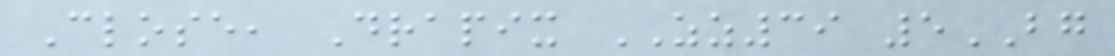Close, Drapix ZZ39 5BG
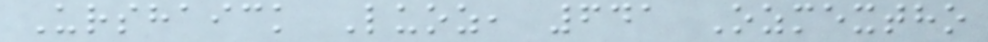Urshaick Luoz, 641 Ozmextho
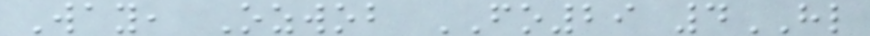Way, Ozwob FO29 4HL
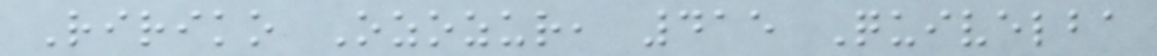Ririko Ozozur, 415 Quivelba
